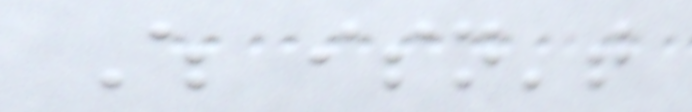Which isn't
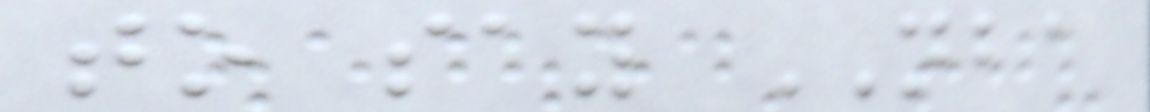to say NBA
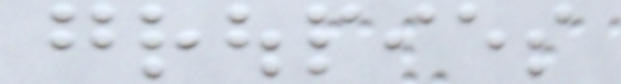groupies
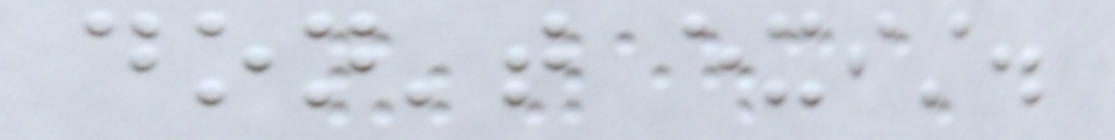don't exist.
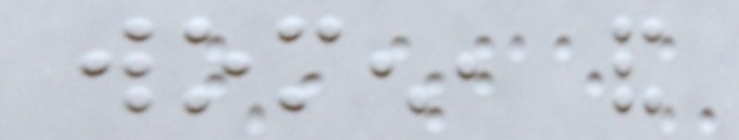women, and
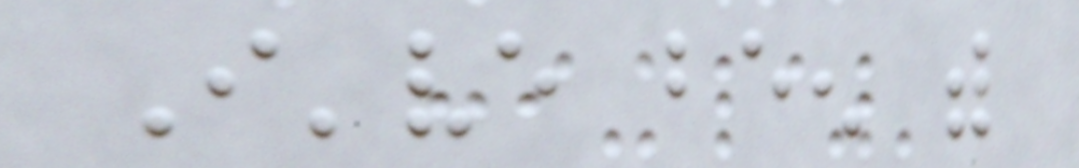I've been with
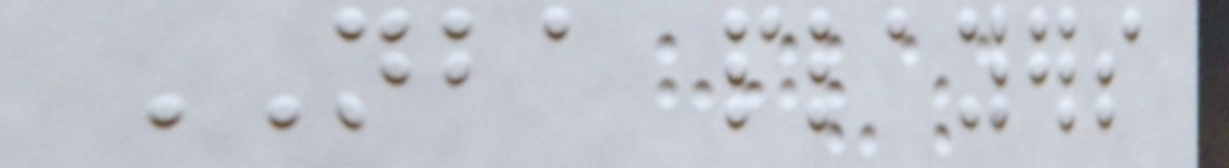NBA players
